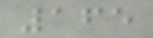165
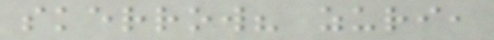skerrow? zuri,
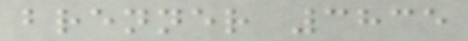brenner 3835
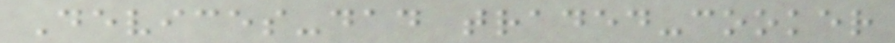Devices-dad traded-cooker
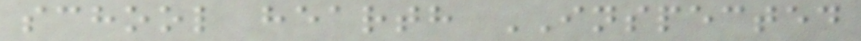school hearth INSPECTED
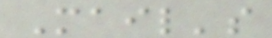Mail's
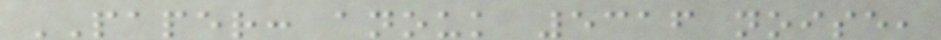PAPER: anouk 5316 noise,
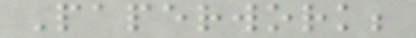Paperwork;
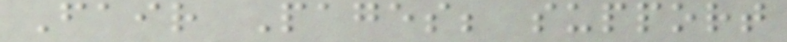Fair Pages; support
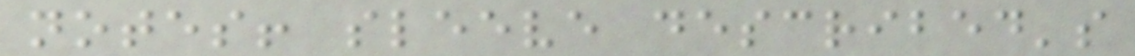notes! sleeve described's
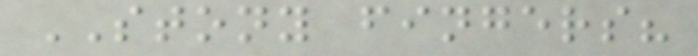STONY fingers?
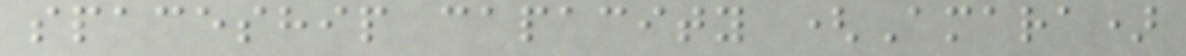spaceship capacity (Amara)
